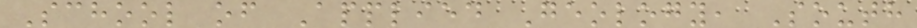School of Applied Geology, South
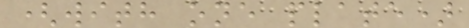(with one plate)
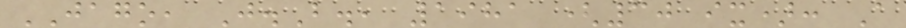JAGO, J.B., 1981 (30 ix): A
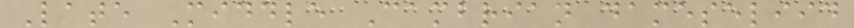Late Middle Cambrian dameseliid
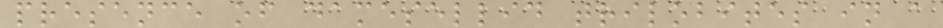presence of damesellid trilobites in a
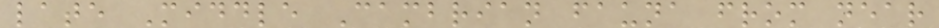late Middle Cambrian fauna from near
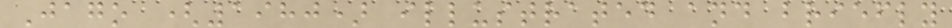Jago (1980) illustrated and briefly
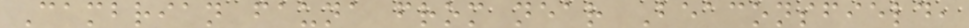Cambrian fauna from near Beaconsfield,
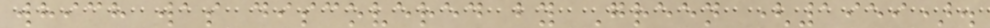which was discovered by Green (1959).
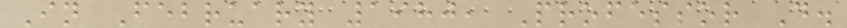In February 1980, Professor D.
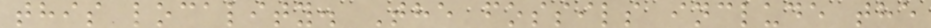this locality. The fossils include the
